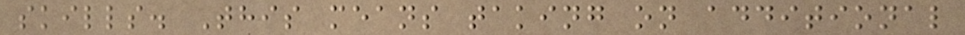skills. This means taking on additional
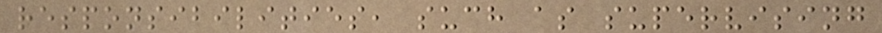responsibilities, such as supervising
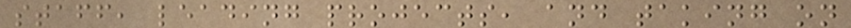staff, leading projects, and taking on
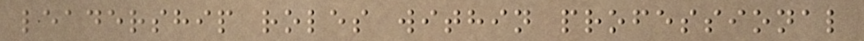leadership roles within professional
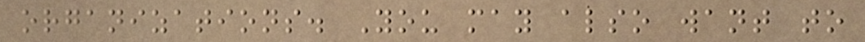organizations. You may also want to
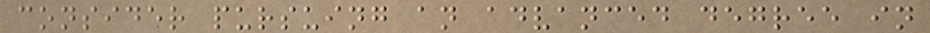consider pursuing an advanced degree in
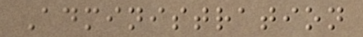Administration
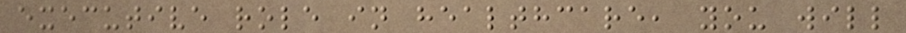executive role in healthcare, you will
